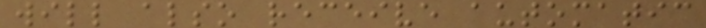will also receive automatic
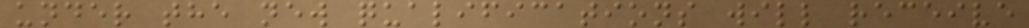under the new qualifications will receive
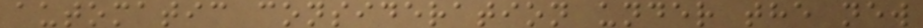automatic consideration under the new
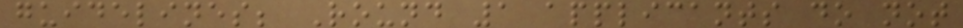guidelines; Round 1 applicants do not
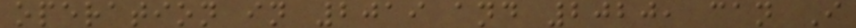operation in 2019 and 2020, can I
